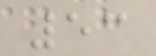53
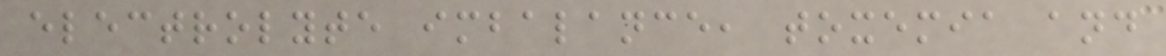electrolyte imbalance, toxemia and
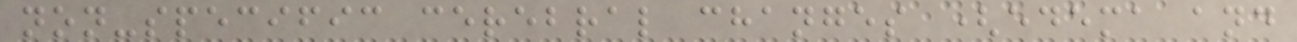non-specific cerebral changes (edema and
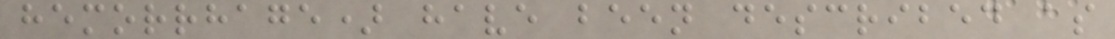hemorrhage) have been described as
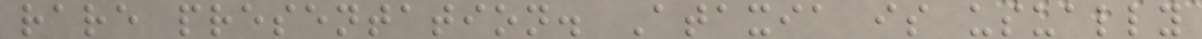rare presentation. Ataxia is usually
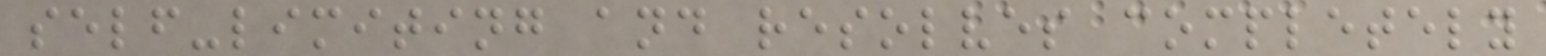self-limiting and resolves completely
